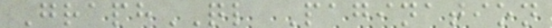GraphQL Pagination
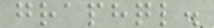graphql.
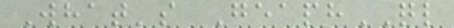What's GeaphQL
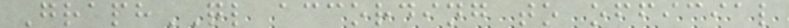GraphQL according to official
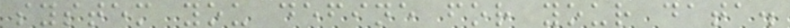system you define for your data.
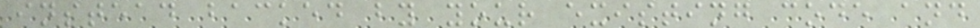instead backed by your existing code and
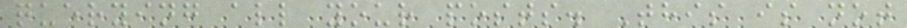querying all your posts. This is not
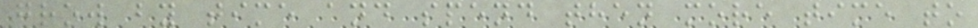grow by time and spend then more time to
